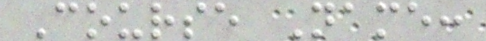Course Name:
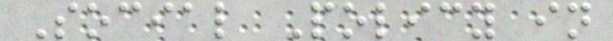Social Policy in
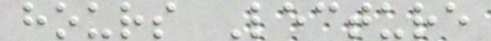hours Lecture
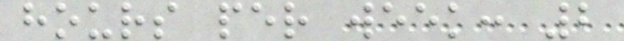hours per week: 2
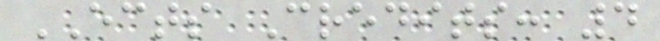ECTS Credits: 4
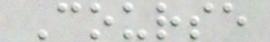Course
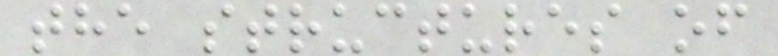the structures of
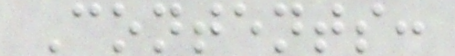Contents:
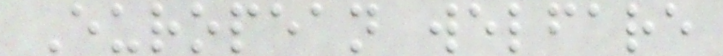European welfare
